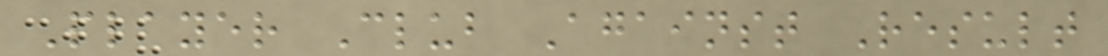Player Club Against Result
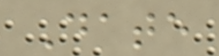Date
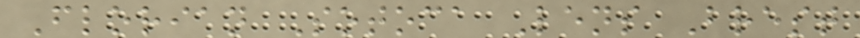Florian Sotoca Lens Brest
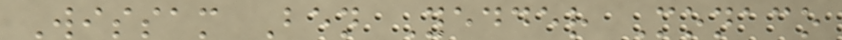Wissam Ben Yedder Monaco
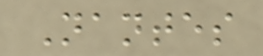Nantes
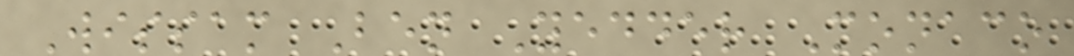Wissam Ben Yedder Monaco
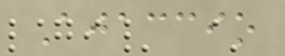Ajaccio
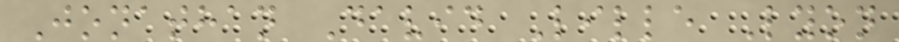Jonathan David Lille Lyon
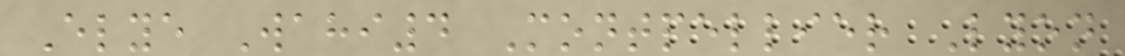Elye Wahi4 Montpellier Lyon
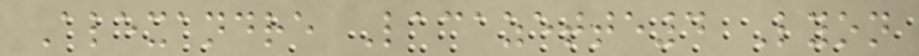Alexandre Lacazette4 Lyon
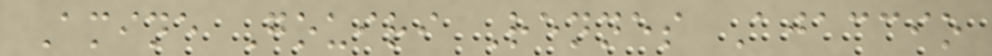Amine Gouiri Rennes Ajaccio
